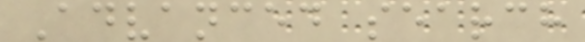Advanced search
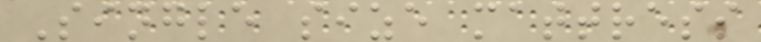Single size mattress
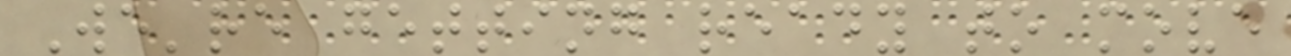We're getting ready to move
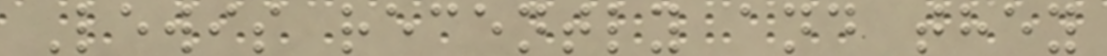Lewis recently and they
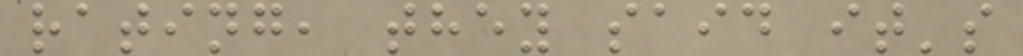rating, they said it's
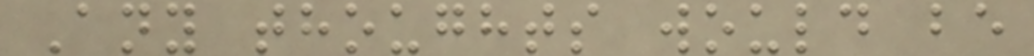Any thoughts would be
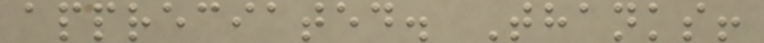appreciated. Thanks!
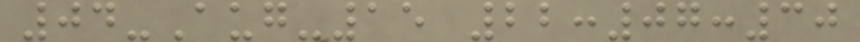04-Aug-15 22:07:30
